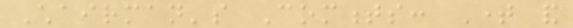Chairman's Comments: Time and
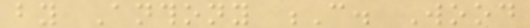by Anthony C. Wood
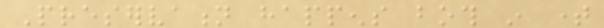Preservation happens both in time
